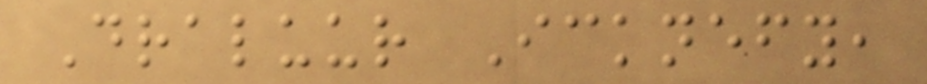Draluur Icknefy,
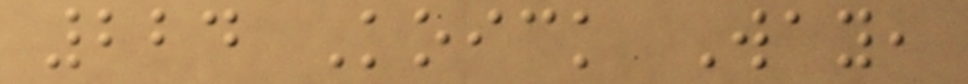224 Koick Way,
